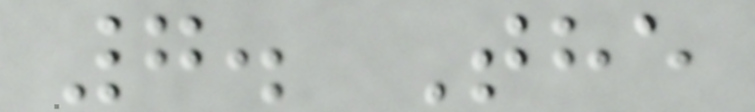7. The
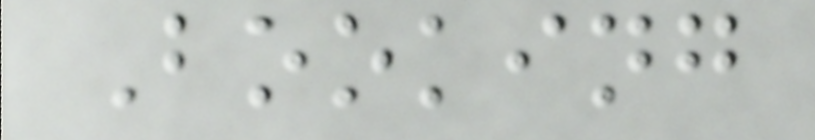Booking
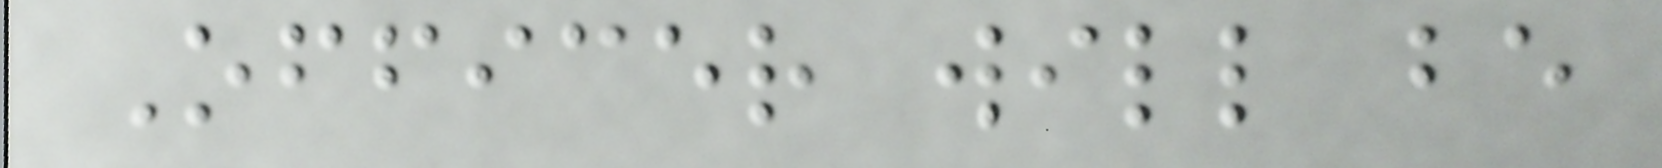Officer will be
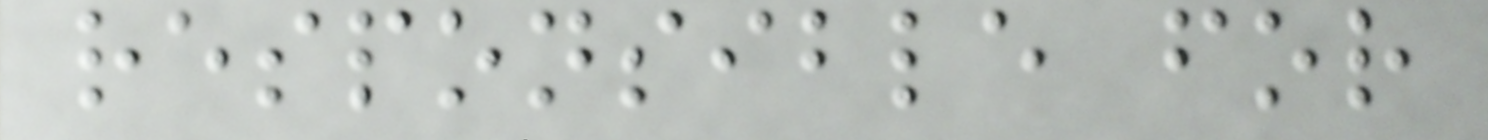responsible for
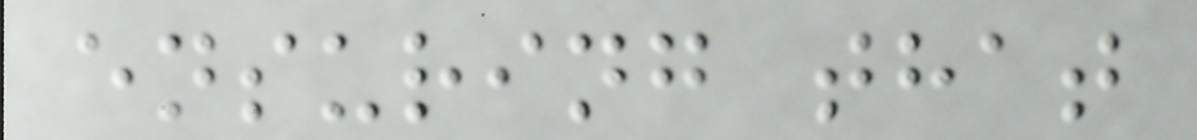ensuring that
